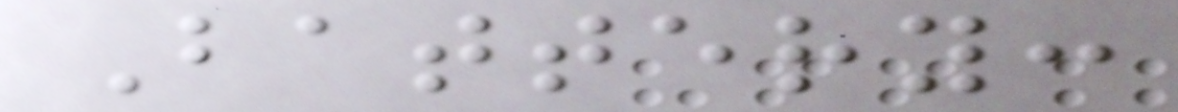Battery:
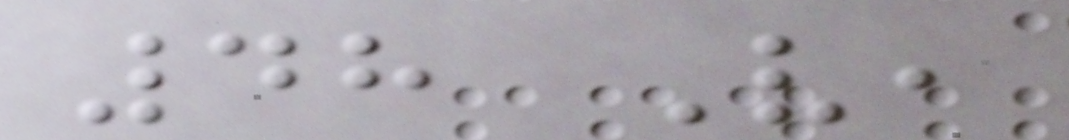48 V,
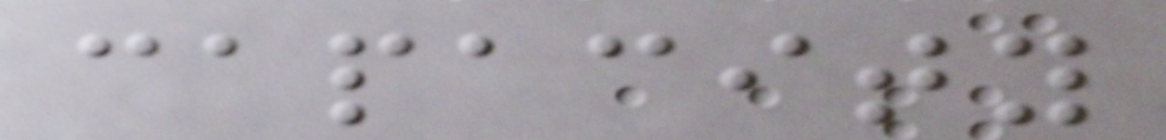capacity
